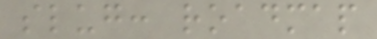slug: roadmap
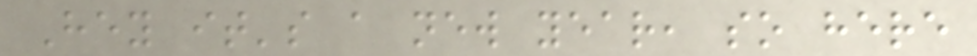Hey it's a new year, so here
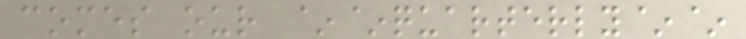comes our ~~quarterly~~
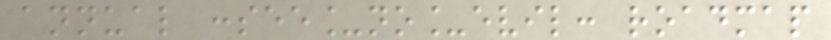annual :see_no_evil: roadmap
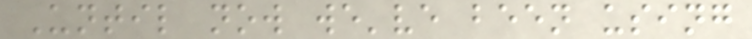Until now we've been using
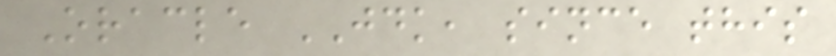Oracle JDK, since this
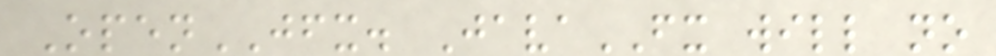OpenJFX. JavaFX will no
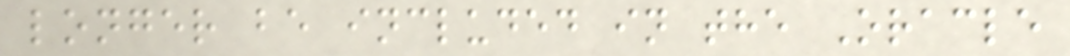longer be included in the Oracle
